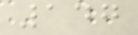147
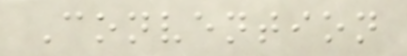Convention
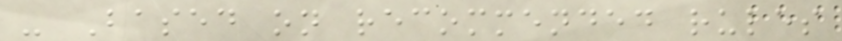- Based on recommended rules
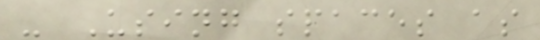- Using spaces as
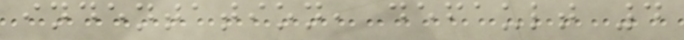indentation, default 4
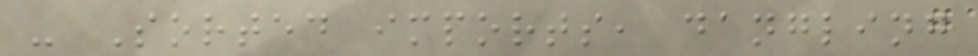- Sorted imports, dangling
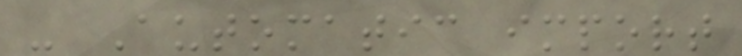- Automatic import
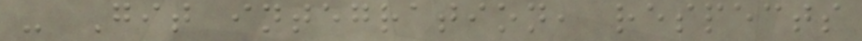- Git integration, respects
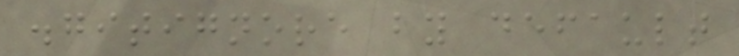.gitignore by default
